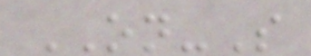ON-S
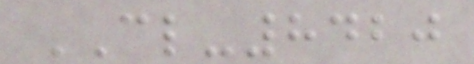CL-8420
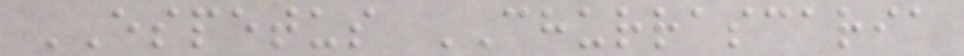ESPETUS CHURRASCARIA
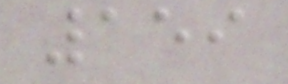159
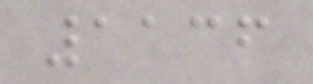1136
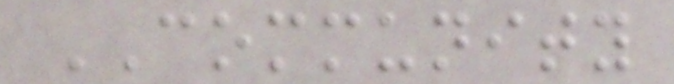COMMUNITY
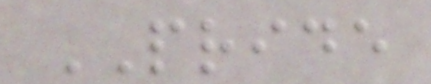PRIDE
